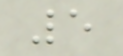5
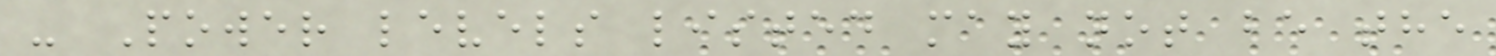- Power levels listed may not be the
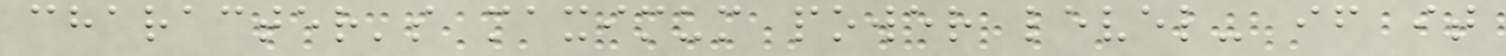character's maximum power level- if it
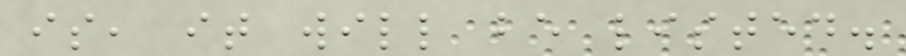is, it will be listed.
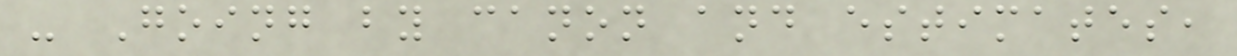- Going by canon and estimates,
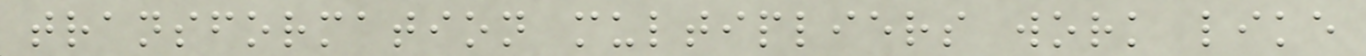transformation multipliers work like
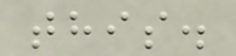this.
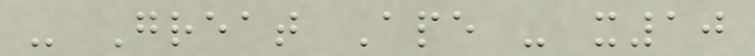- Great Ape - x10
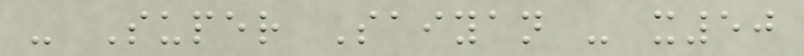- Super Saiyan - x50
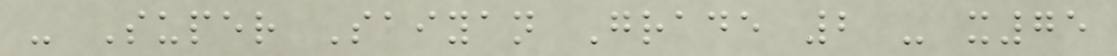- Super Saiyan Grade 2 - x75
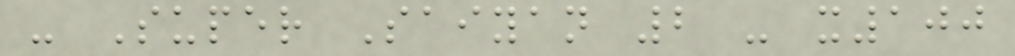- Super Saiyan 2 - x100
